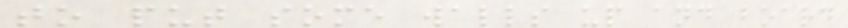to put some walls up and board
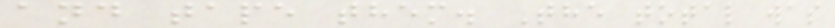and tape them. The total was
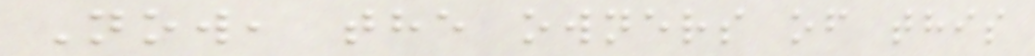Now, the owners of this
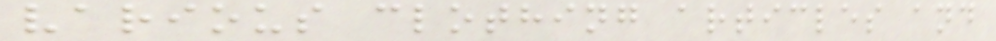various clothing articles and
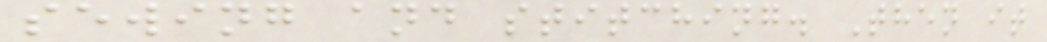sewing and stitching. Then it
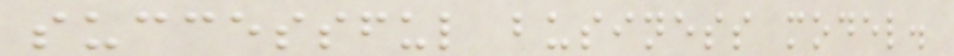successful business model.
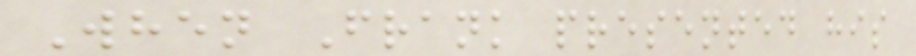When Frank presented his
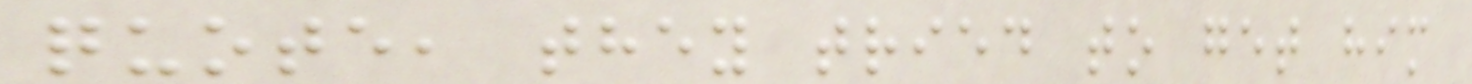quote, they tried to get him
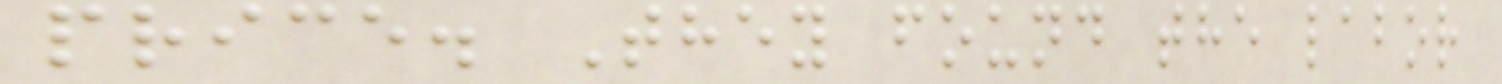price. They found the labor
